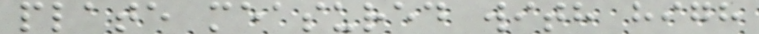plate measured with high
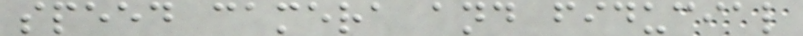speed camera and fiducial
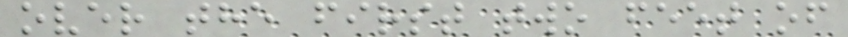over the first two feet of
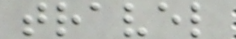travel
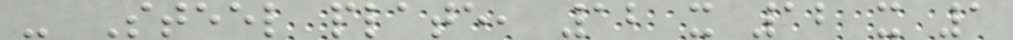- Steel plate, 12 x 12 x 1
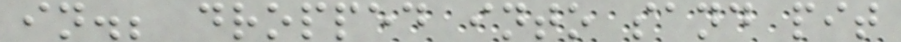in.; dropped into sand pit
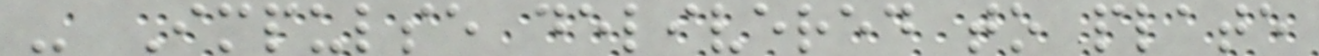- Impulse delivered to plate
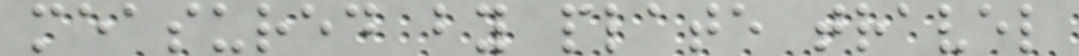measured by plate travel
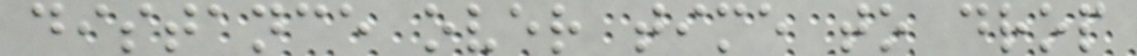distance over time to drop
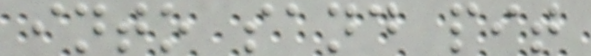into sand pit
